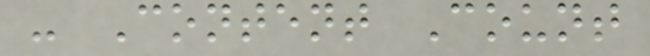- Content Count
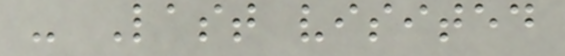- Last visited
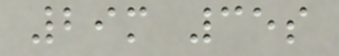29m 35s
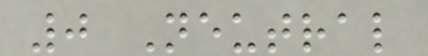0 Neutral
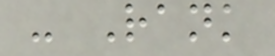- Rank
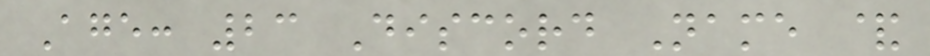Age: 23 Discord Name &
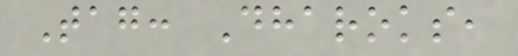Tag: Dharoks,
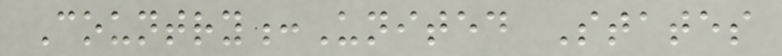Country:United States
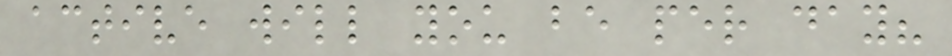active will you be per day?
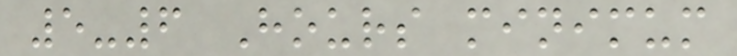5-6 Hours minimum
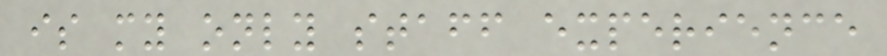is my only staff experience
